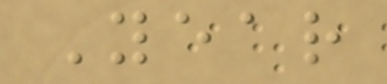Year
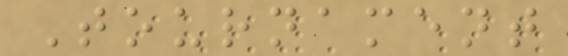Tournament
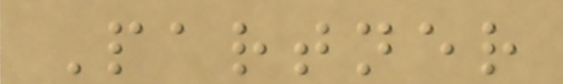Partner
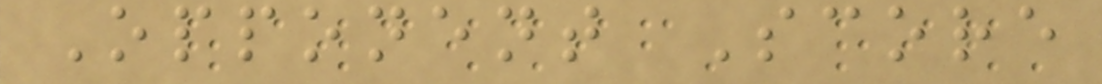Opponent Score
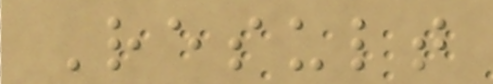Result
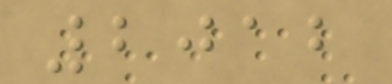2012
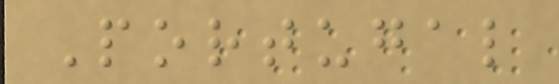Portugal
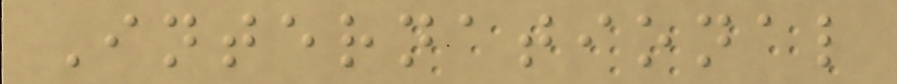International
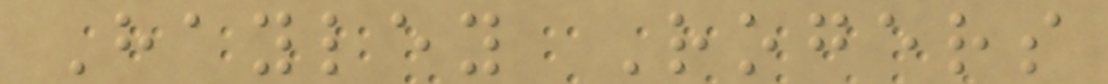Hayley Rogers
